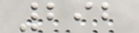292
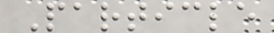Particle
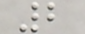2
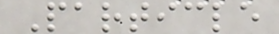Particle
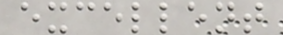excellent
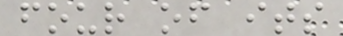four of its
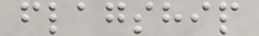flagship
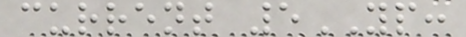current 5YP:
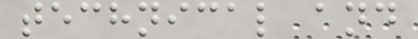technical and
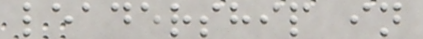leadership in
